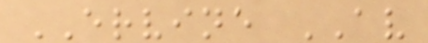ERVINE AV
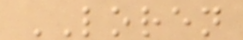LOREN
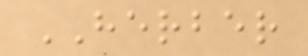HERBER
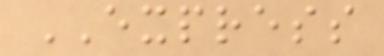EXPRESS
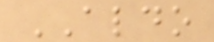ALDO
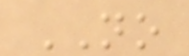NO
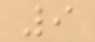9
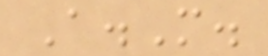A.M.
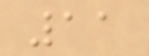11
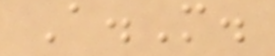A.M.
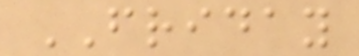FRIDAY
